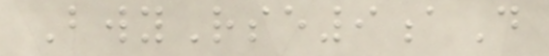BwyRse9aD
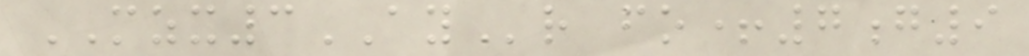MZX3AYr fo+7g9
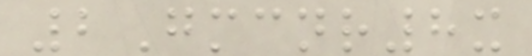2Gmcnr8x
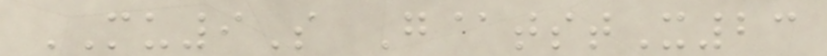MU9S G@tstX23
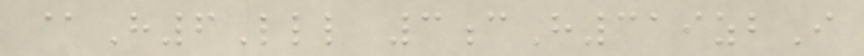@H6Lll 3cH319zbI
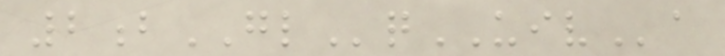2bGLqUIVa
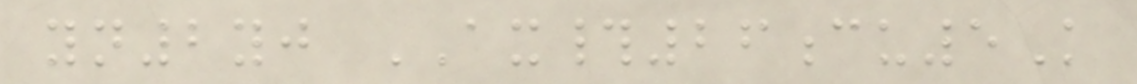yn2yj AX#26cu5K
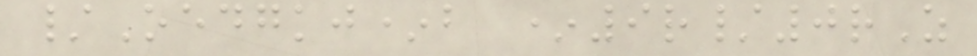/Oedgkj*b *9r/0rZ
